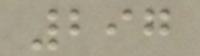297
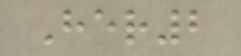Her2
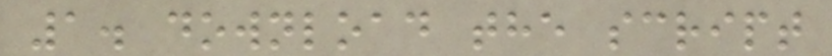1. download the script
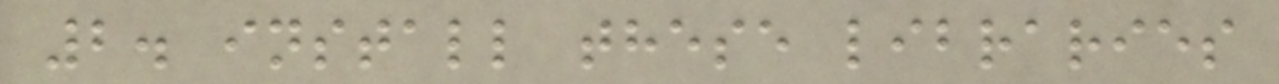2. install these libraries
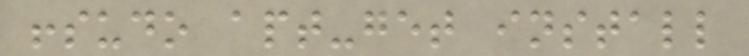!sudo apt-get install
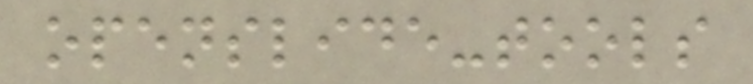openslide-tools
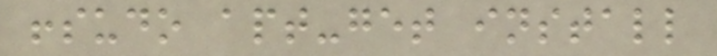!sudo apt-get install
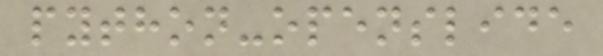python-openslide
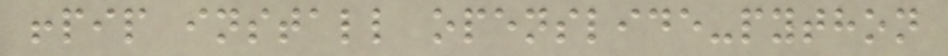!pip install openslide-python
